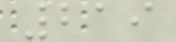219
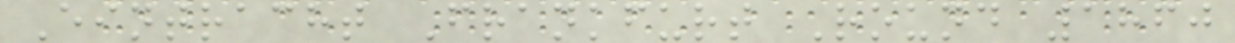Eintracht Frankfurt Round 1860
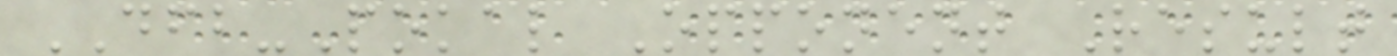DFB-Pokal Opponent Result
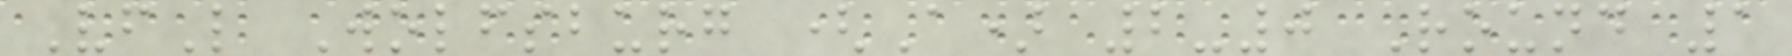VfL Wolfsburg (A) 2-0 Round 1
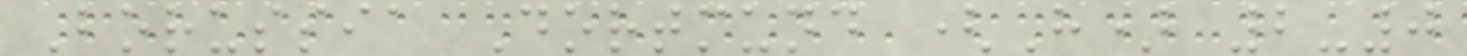Borussia Dortmund (H) 2-0
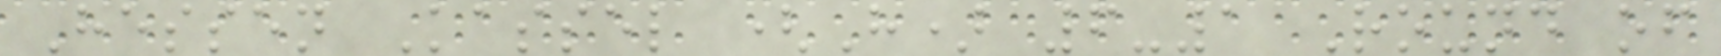Hessen Kassel (H) 6-1 Round of
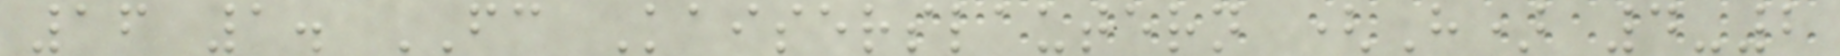16 1. FC Kaiserslautern (H) 4-2
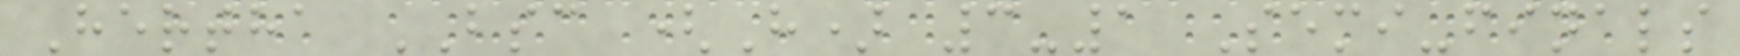Hertha BSC (H) 3-1 Semi-finals
